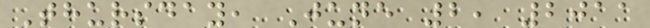Thursday, June 2, 2011
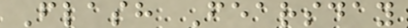Flash Fearsday
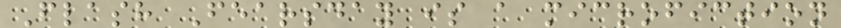Flash Fearsday is a microfiction
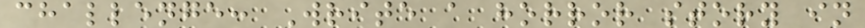challenge: Write a horror story in
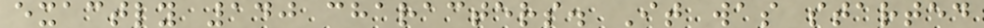exactly 140 characters. It was started
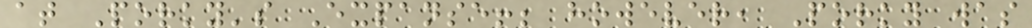at Porky's Expanse!; however, Porky was
